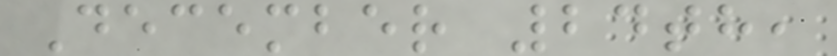December 24th,
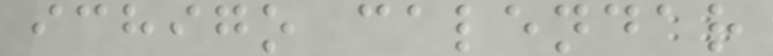ichigo calendar
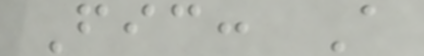Fic: A
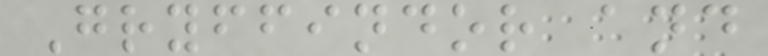Gryffindor and
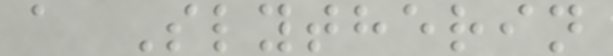a Slytherin
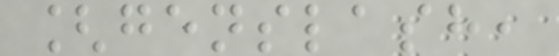[genslash,
